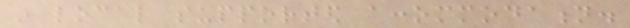in local supported accommodation.
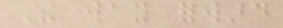The way forward
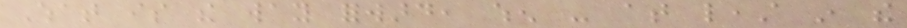What is the way forward, when - at least in the
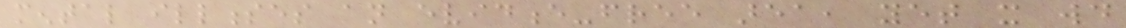mental illnesses an evidence-free area, yet it would
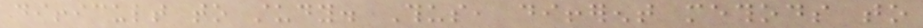difficult to study. Thus, different methods to
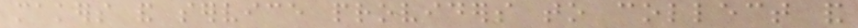makers and service providers to collect and
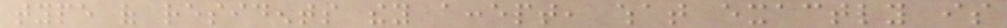type of residents they accept, what exactly is
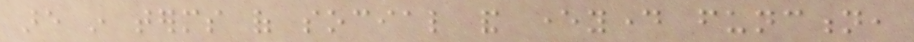are in terms of social and everyday function,
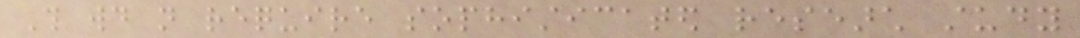This would not require sophisticated research study
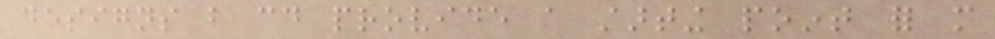designs but could provide a starting point for more
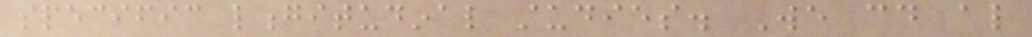specific longitudinal studies. We could also
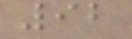92
